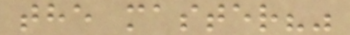the master?"
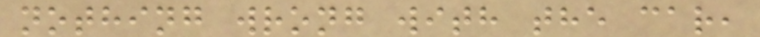nothing wrong with the car,
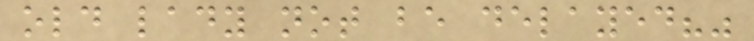old lady not be delayed?"
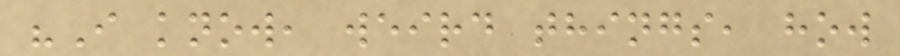"I know, weird things, how
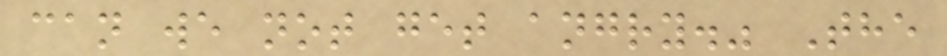can we not get angry." The
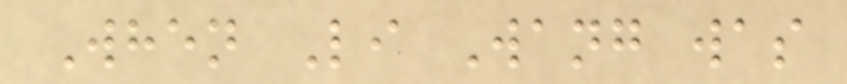When Li Wang was
